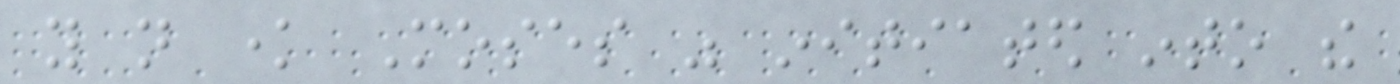you not know Moses was initiated into the
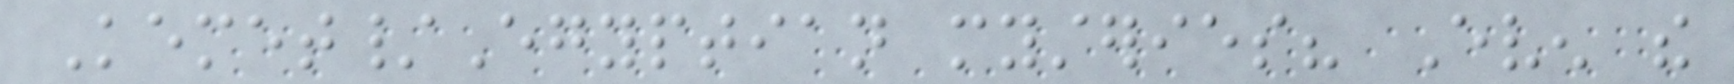Kemet/Egyptian mysteries? Even the
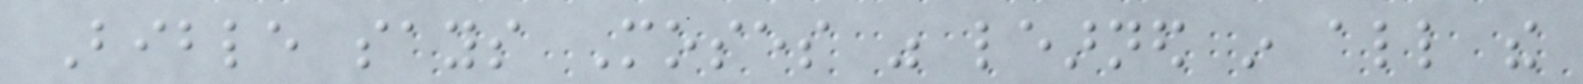Bible says Moses was learned in all the
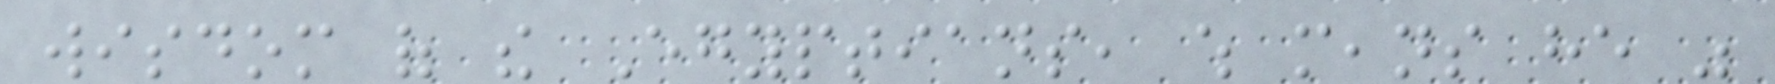wisdom of the Egyptians, which means he was
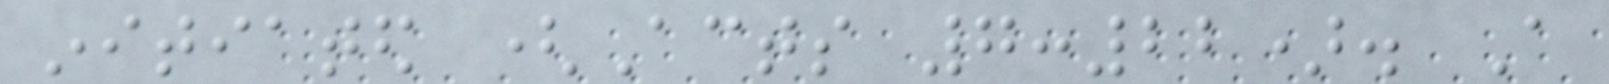initiated (Acts 7:22). A
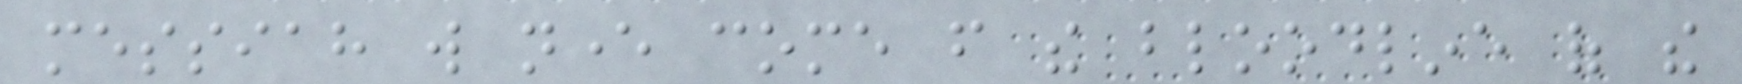messiah will never come from the bloodline of the
